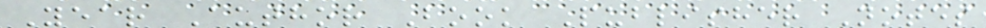Year Author Book Publisher Notes
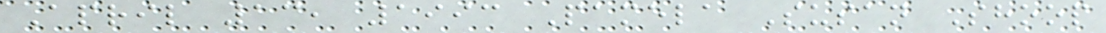April 13, 1993 Pamela Susan Shoop
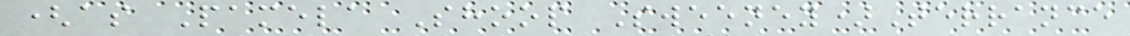(as Pamela Shoop Sweeney)Terrance
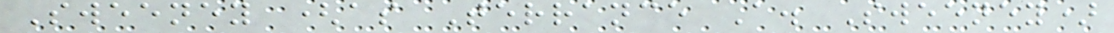Sweeney (as Terrance A. Sweeney)
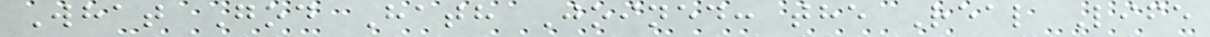What God Hath Joined: the Real Life
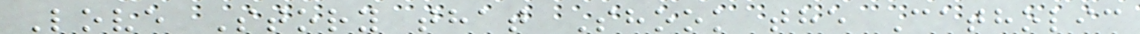Love Story that Shook the Catholic
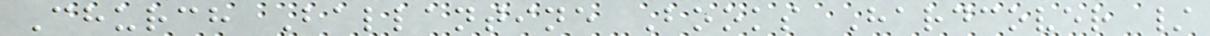Church Ballantine Books Hardcover /
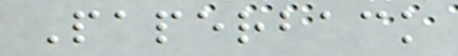Paperback
